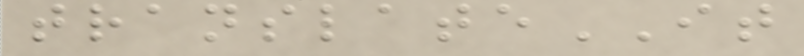translateIT
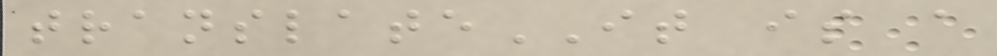translateIT is a
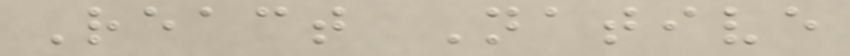React Native
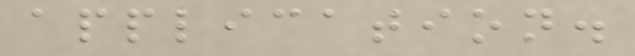application.
